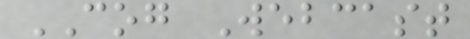COG Webcast
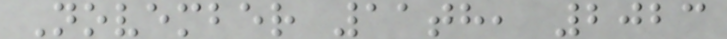November 11th, 2023
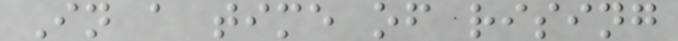In a time of rising
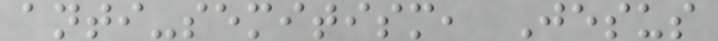anti-semitism, Jesus
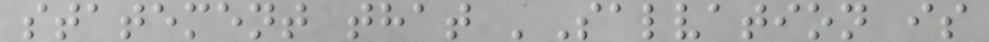statement that 'Salvation is
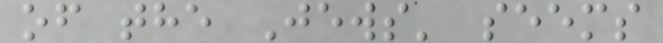of the Jews' seems
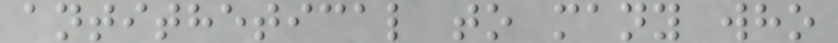antithetical to many who
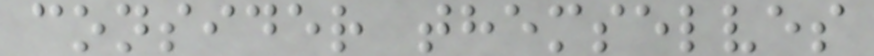consider themselves
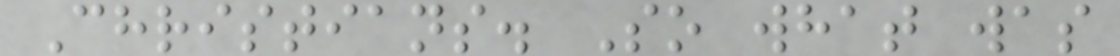Christians. So what was
